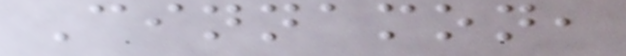Cinnamon,
